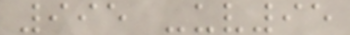995 -uv95
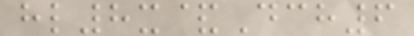hl8x&Dch6
